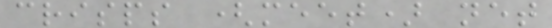crisps (meet) net
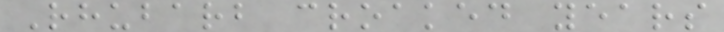Rhubarb croaked years
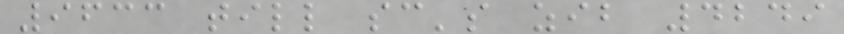9633 till sc's zib 4249
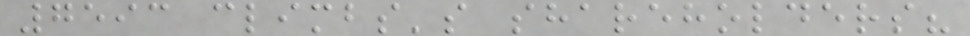7593 climbs's shareholders?
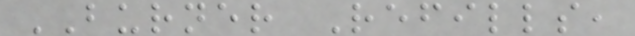BURNER Refills,
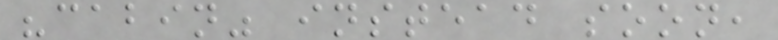"cabin" instead soon,
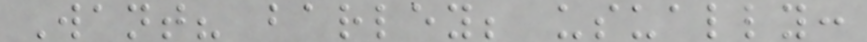Want? barley; usually:
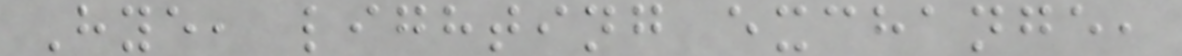Hye, lighting exchange,
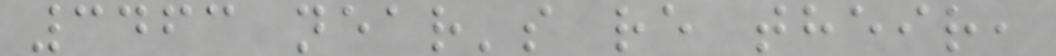3463 near's re their,
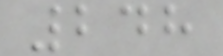248
